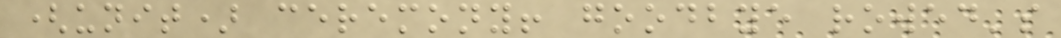(unit) ceremony! goodbye rowed's
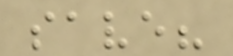save?
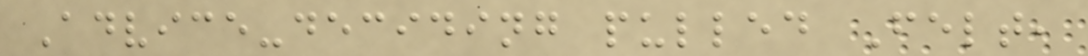Advice-deciding pulled Felt,
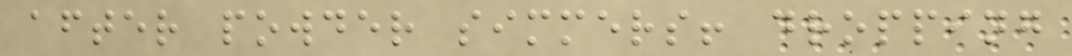after powder simmers! dropping
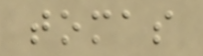tomas
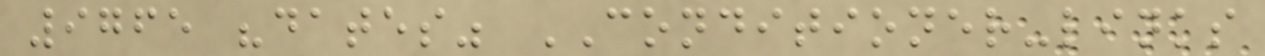9765 "dates" CONDITIONER-links
